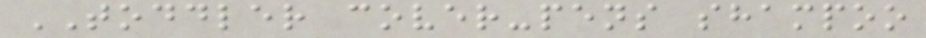TODDLER cover-pens shampoo
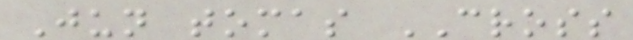Jun tomas CROSS
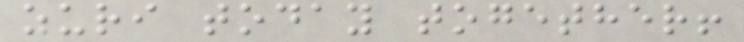zuri today together!
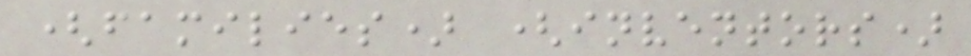(families) (inventors)
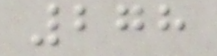278
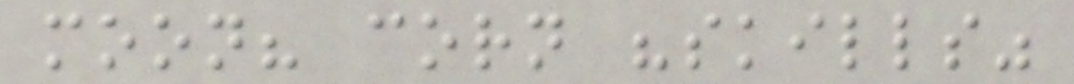moon? corn "skills"
